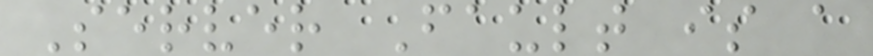Server Fault is a
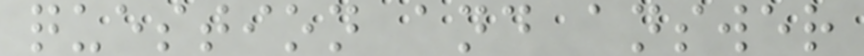question and answer
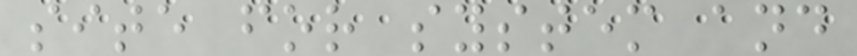site for system and
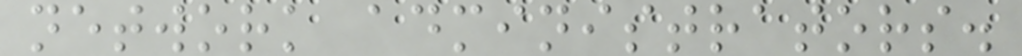network administrators.
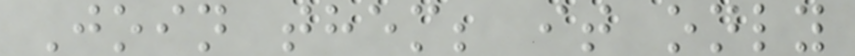Join them; it only
